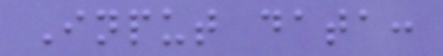Input data:
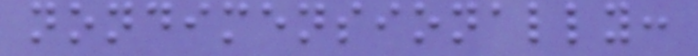nondimensionally:
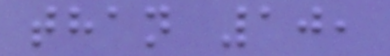than 10,
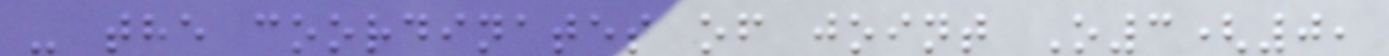- the coordinates of joint O3(0,
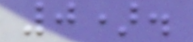0).
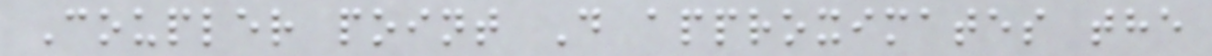Coupler point D approximates the
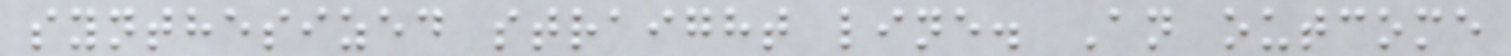synthesized straight line. An outcome
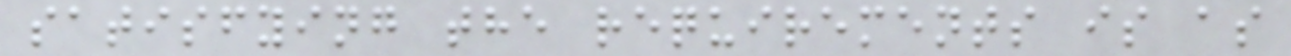satisfying the requirements is as
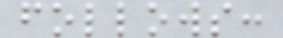follows:
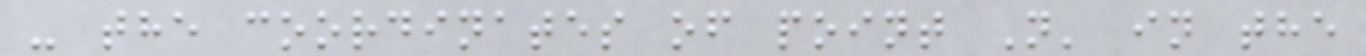- the coordinates of point N' in the
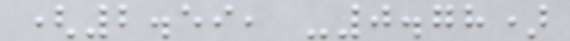(2.59, -0.78)
